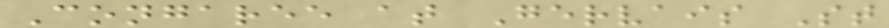Congaree at Gervais St
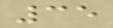35
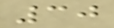30
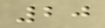20
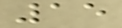15
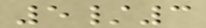5/3
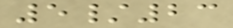5/23
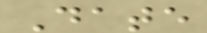Date
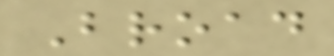Broad
